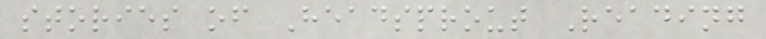stories of Headsprout Reading
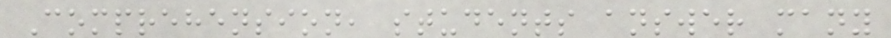Comprehension, students answer many
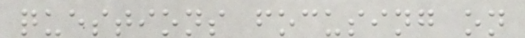questions focusing on
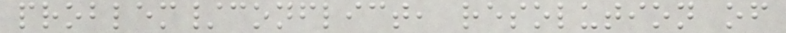problem/conflict, resolution of
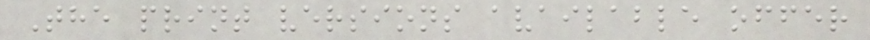The print versions available offer
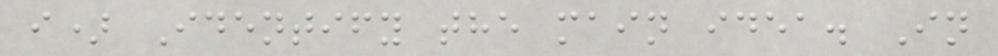i) Identify the main idea. In
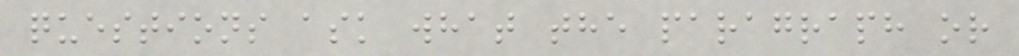questions ask what the paragraph or
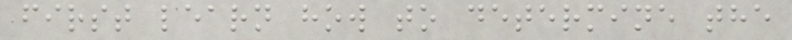first learn how to determine the
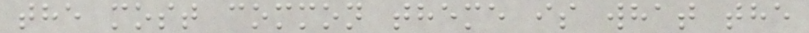the most common theme is what the
